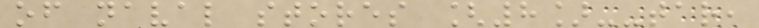of naval stores [8]--tar,
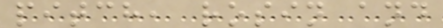pitch, rosin and
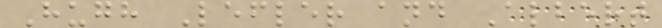Hugh Lefler and Albert
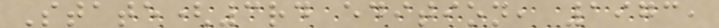State(3rd edition, 1973,
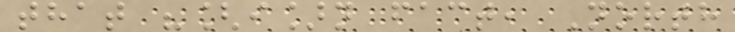that "[i]n fact, North
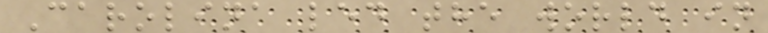Carolina led the world in
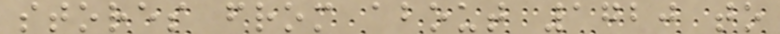stores from about 1720 to
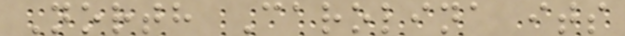North Carolina its
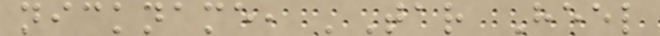nickname, 'Tar Heel
